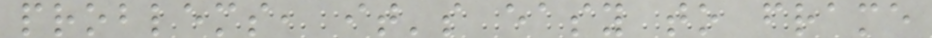problems, it's easy to frame
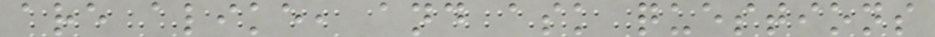are alike, and ask questions
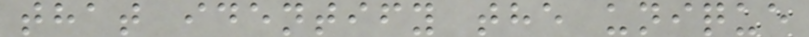that identify the unique
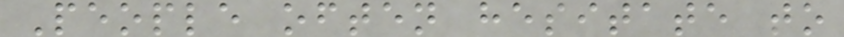People often hesitate to
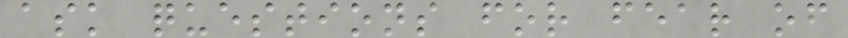ask questions for fear of
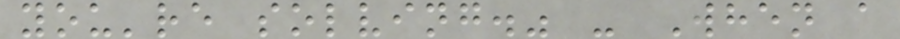you're solving." - When a
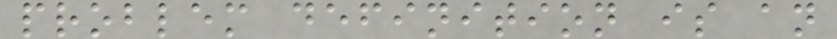problem definition is an
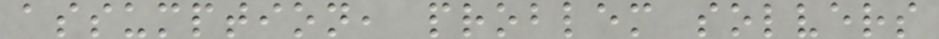assumption, problem solvers
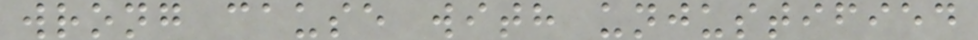wrong cause with unjustified
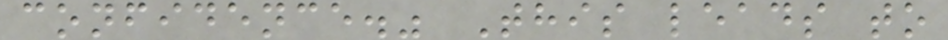confidence." This leads to
